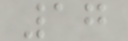17
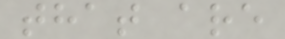that are
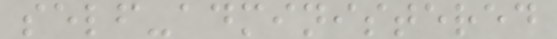self-administered
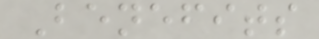Benefits
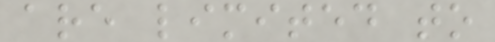are limited to
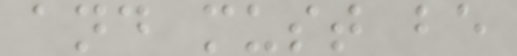and must be
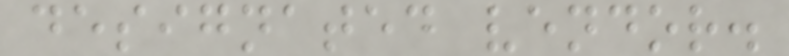designated vendor.
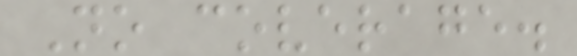No coverage.
